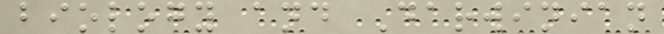biology and Darwinian
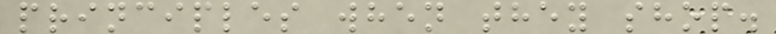principles when they shop.
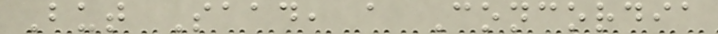But Saad, a Concordia
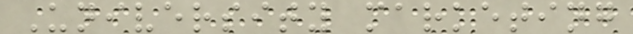University marketing
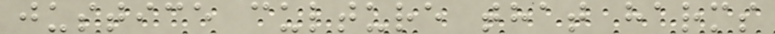justice culture that harms
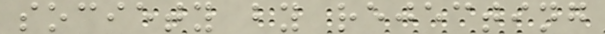society by rejecting
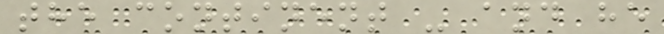the continent - and he
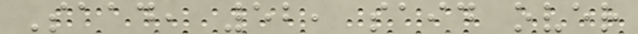Saad, 52, said over
